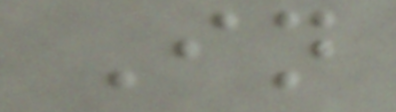In
